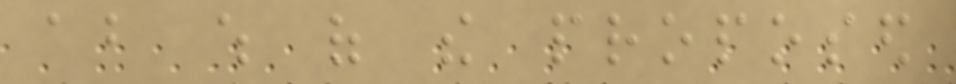about which of the proposed
